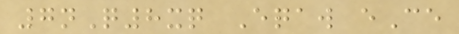7nQ8xq Eqaw eCe
